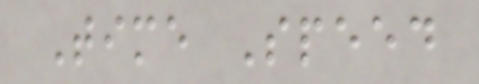Time Speed
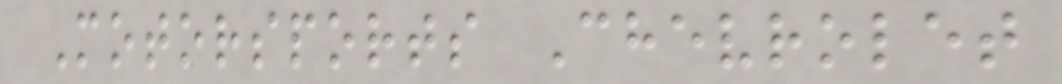Motorsports Chevrolet
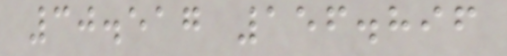30.517 156.896
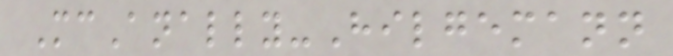McAnally-Hilgemann
